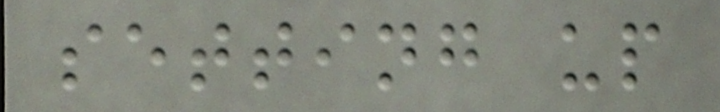setting up
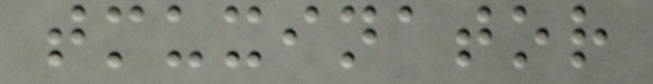tmuxinator
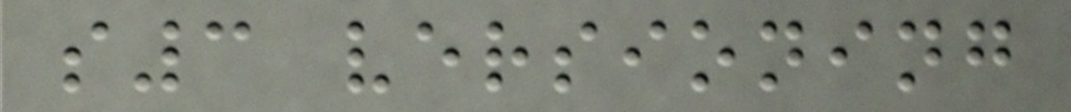s3 versioning
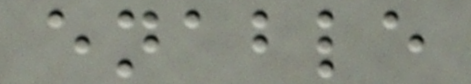enable
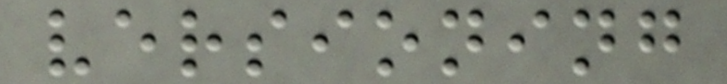versioning
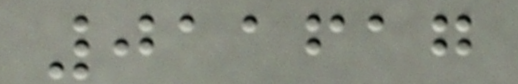011617
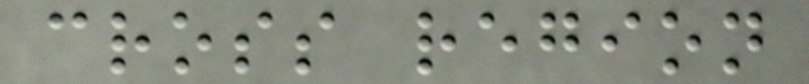cross region
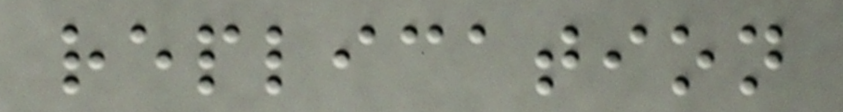replication
